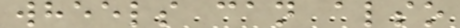wheels can also
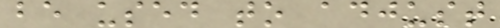be used to adjust
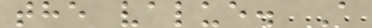the value. A
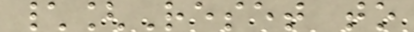\[Reset to
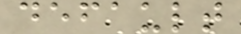default
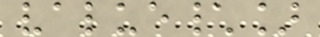value\]
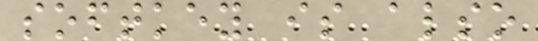softkey is also
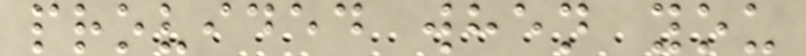provided when you
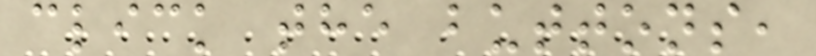click the buttons,
